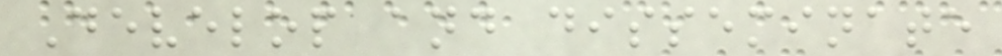Develop and disseminate
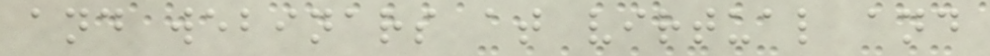and webinars at virtual and
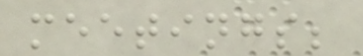meetings;
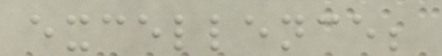excellence;
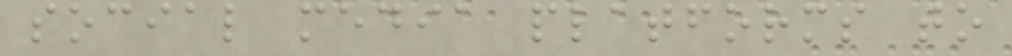social media platforms to
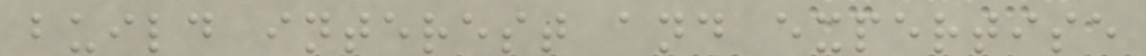build interest and expertise
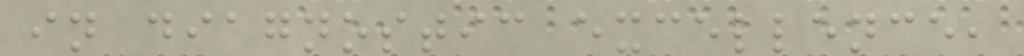in diagnostic excellence,
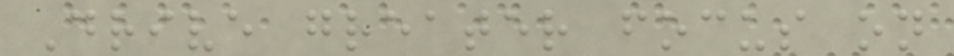Drive greater focus on
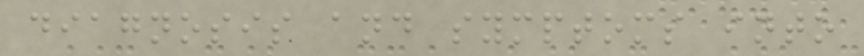diagnosis and symptoms into
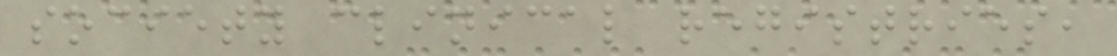society clinical registries,
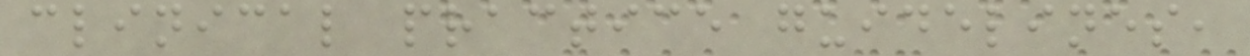clinical practice guidelines,
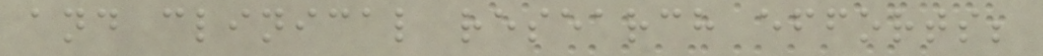and clinical research efforts;
